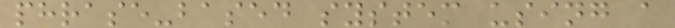phrase-based system using a
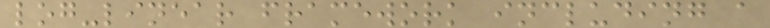log-linear framework including a
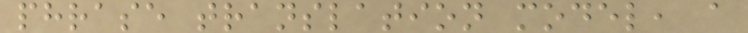phrase translation model, a
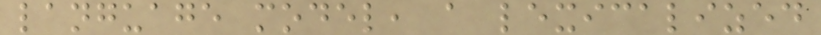language model, a lexicalized
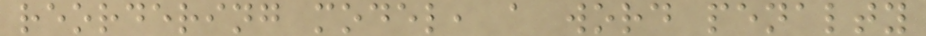reordering model, a word penalty
